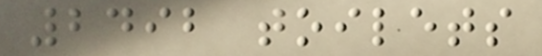2492 toilets
